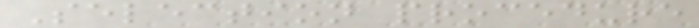Selection procedure
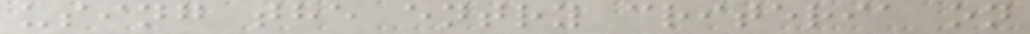using the entry criteria on
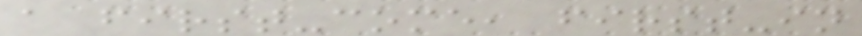a first-come, first-in
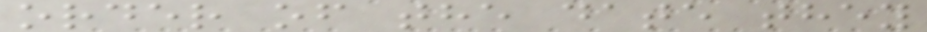order of the date they
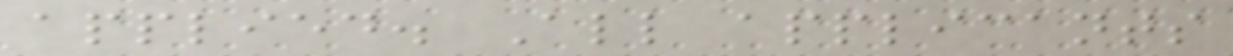applied. All applicants
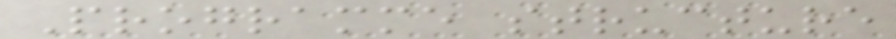Programme structure
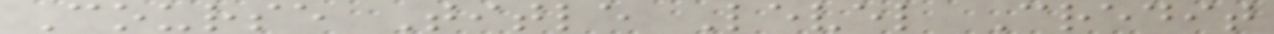Course Title Level Credit
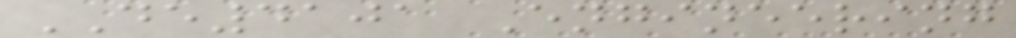DE4101 Engineering
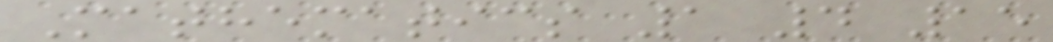Mathematics 1 4 15
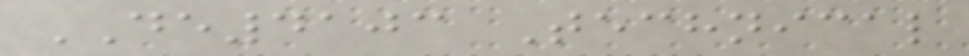DE4103 Technical
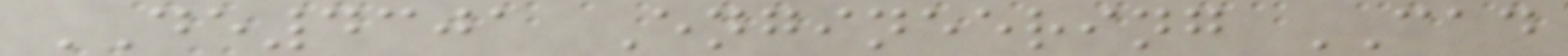DE4301 Engineering CAD
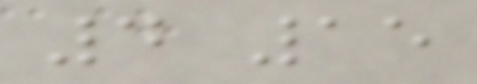4 15
